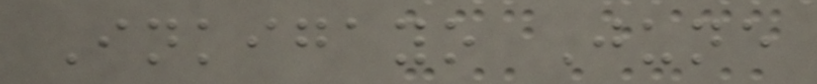Inkigayo June
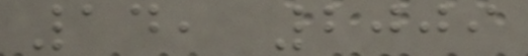14, 2009
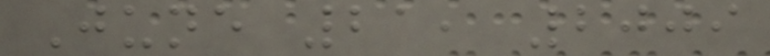June 21, 2009
